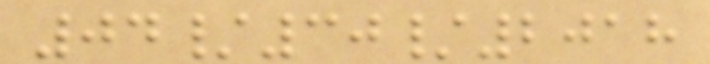04/30/2018
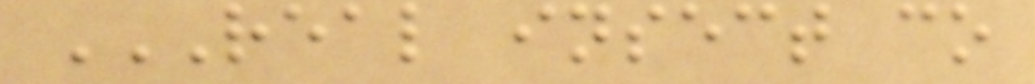REAL INSECT CO
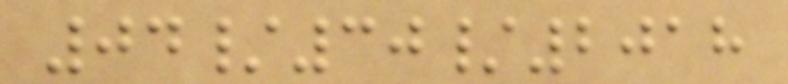04/30/2018
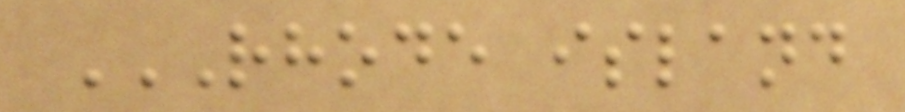RHODE ISLAND
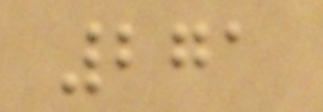271
